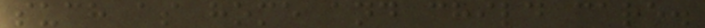such as home and child care.
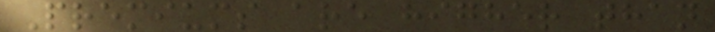Premiums are higher than
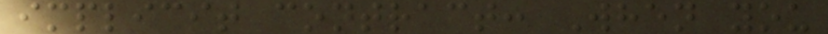implicit contract: When you
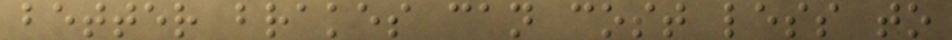better brakes can cost less to
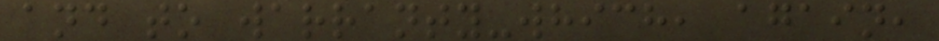and to warranty-which, again,
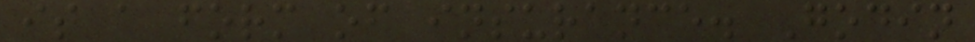is a form of insurance. Godin
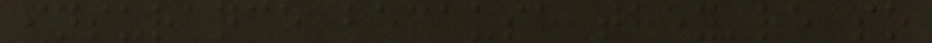insurance because they're so
